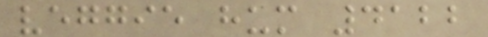veggie hum 4122
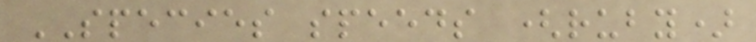SPECIES speeds (ruby)
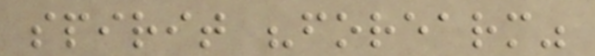spirit "forearm"
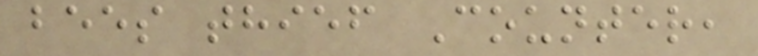bees thief Counter,
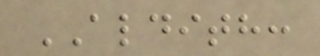ALDITH:
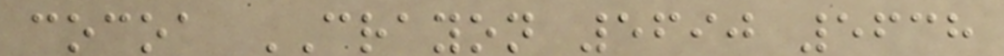cocoa CRAYON 5690 5638
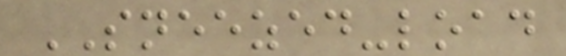SNEEZED-load
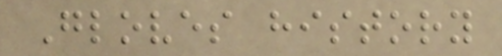Gloves history
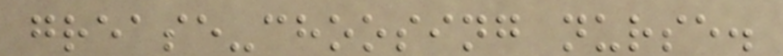grease-choosing nurse.
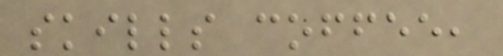skills coffee,
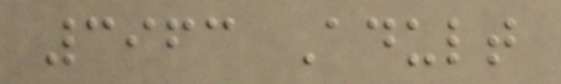3963 Adult
